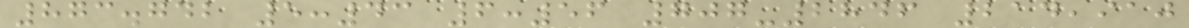873.742 5:43 6:56 707-2846 214,910
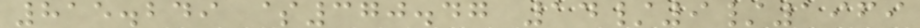815.249 $370.47 14/9/1969
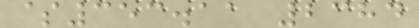$353.11 2384
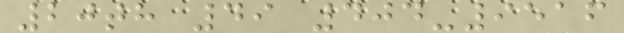20th 49 404-9516
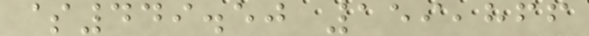$449.50 159,866
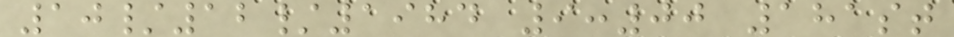10/12/1984 9:00 181st
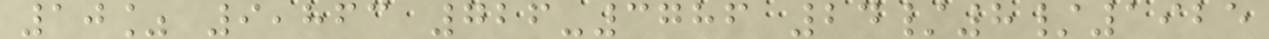10% 9,863 726-3786 24/8/1925
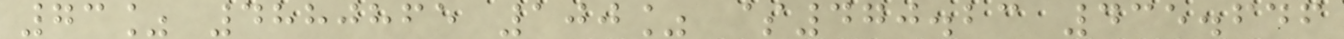73% 4880865 100% $470.23 435.646
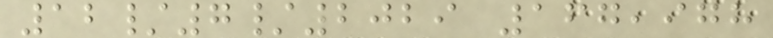12/7/2029 167,978
